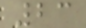23
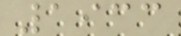1933
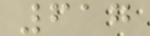617
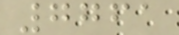7761
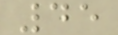45
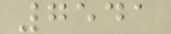7541
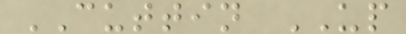CUTTIN UP
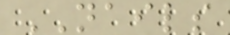NAILS
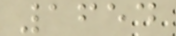1654
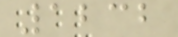1232
